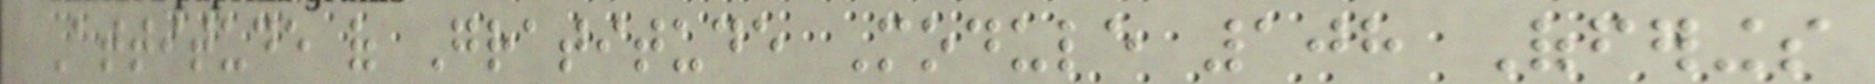Attitude of Gratitude Module 108 Offerings
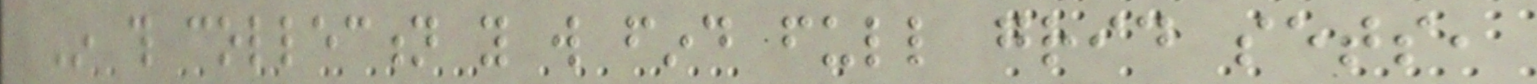In this collection you will find full grid sets,
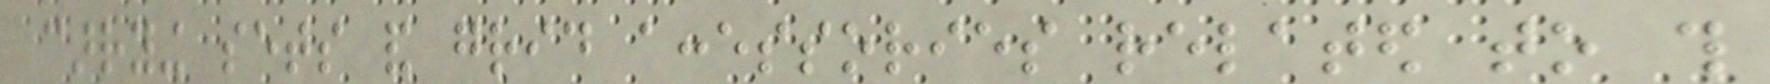carrying sets and grid accessories related to this
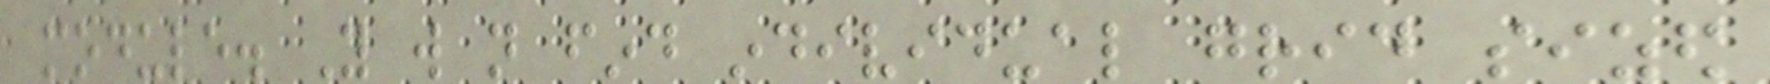module. You will not find individual grid sized
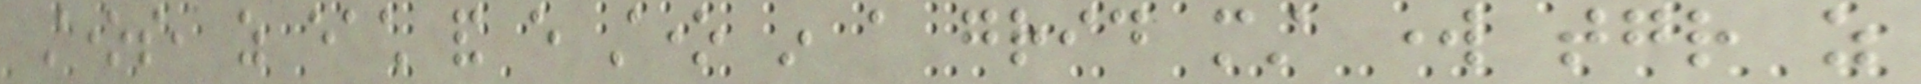stones, as each and every stone in a grid must work together as
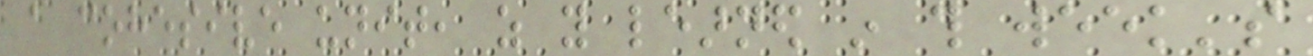a cohesive unit, as you learned in this week's
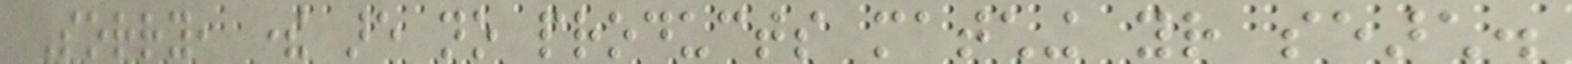Sorry, there are no products matching your search.
